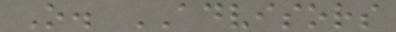O. ADVISORS
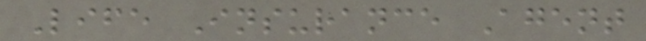Life Insurance Agent
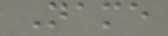Name
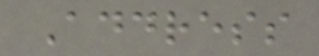Address
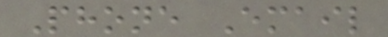Phone Email
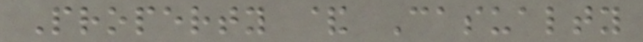Property & Casualty
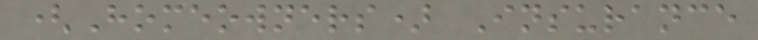(Homeowners) Insurance
